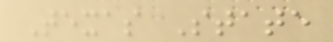Texas State
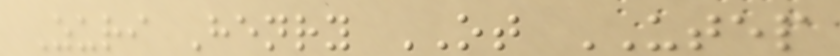Zuri Henry OT UTEP
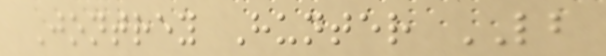Jontrey Hunter LB
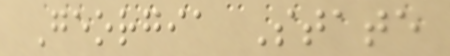Georgia State
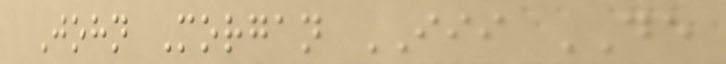John Morgan III DE
